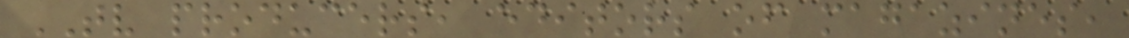TV producers, editors of magazines,
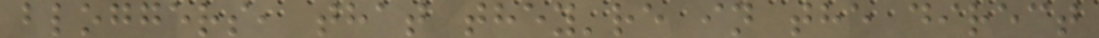bloggers, that they're in the direct
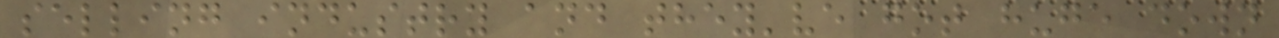selling industry and they've got huge down
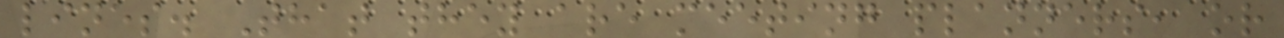lines. That they are meeting planners, or
